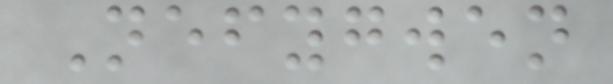Nefygwen
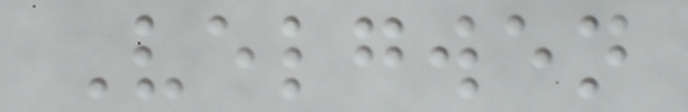Velgwen
